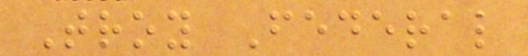Troy Federal
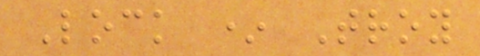Lock * Troy
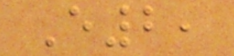E2,
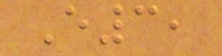E3,
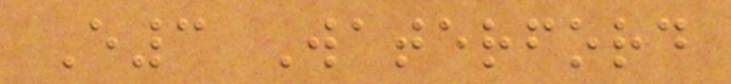E3 Waterford
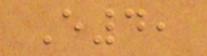E4,
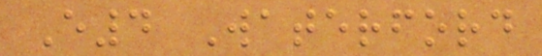E4 Waterford
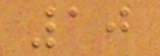10
